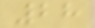28
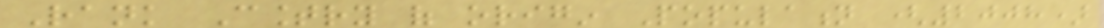Rank Country of origin Population (2008)
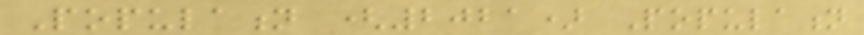Population (2021) Population
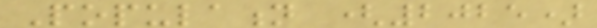Population (2025)
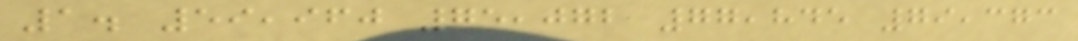1. 59,960 75,072 77,845 79,373
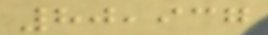80,937
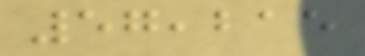57,215
